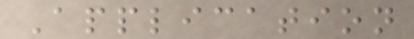Application
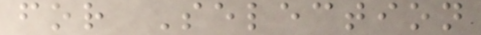for Selection
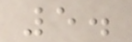5.
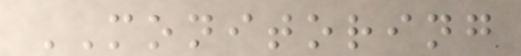MONITORING
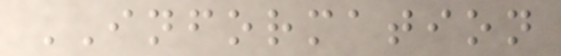INFORMATION
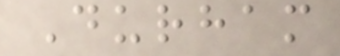Durham
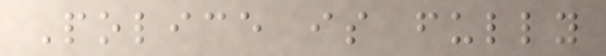Police is fully
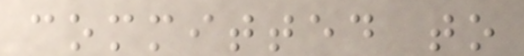committed to
